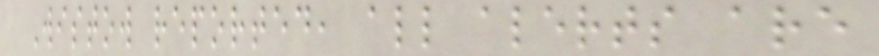Wistow reported, all alerts are
